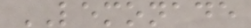LEMONADE
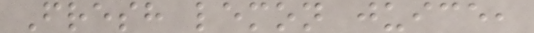Fresh lemon juice,
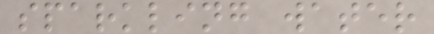sparkling water
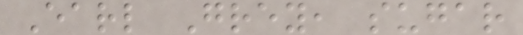Earl Grey, sugar
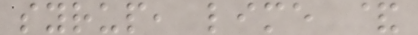syrup, lime &
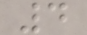4
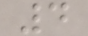4
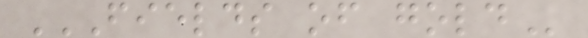FIELDS OF GOLD
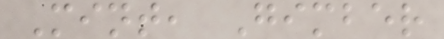Mint, Gimber
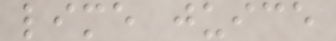lime juice
